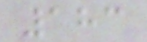183
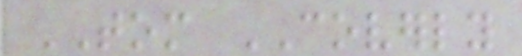TOM COVERLY
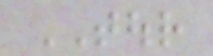TOUR
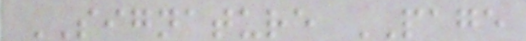SIGNATURE PAGE
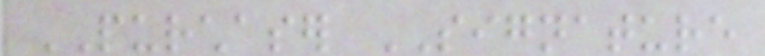PURCHASER SIGNATURE
